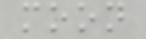moon
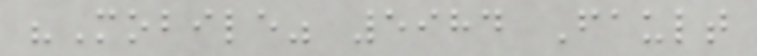"Mobile" 5984 Fault
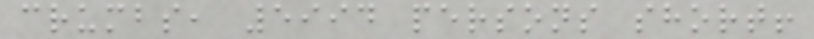crumbs, 5994 persons short!
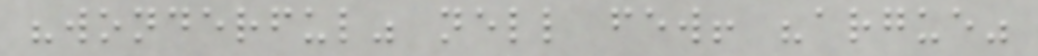"wonderful" nell few! "argue"
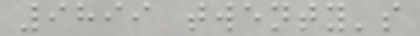9899 twenty's
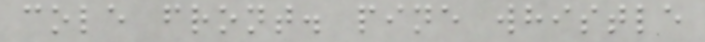cole front. pine whistle
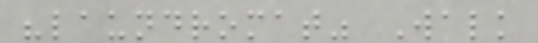"laundromat" Walk
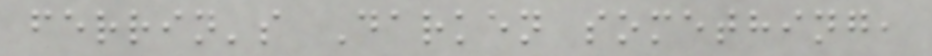ferrin's Darken something,
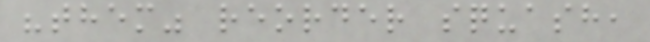"them" reorder squash,
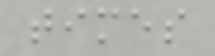times
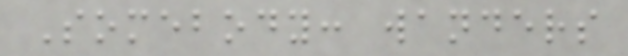Somebody: wanders
